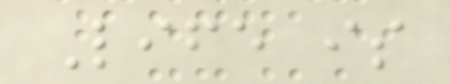Life is
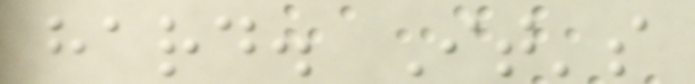hard. It's
